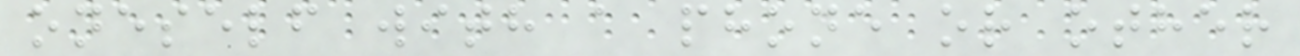oneself with a phone or other
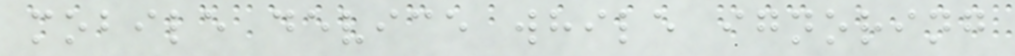mobile device while ignoring
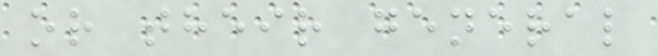or their general
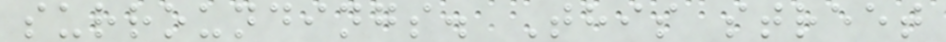surroundings. This street
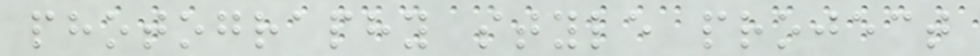photography style project
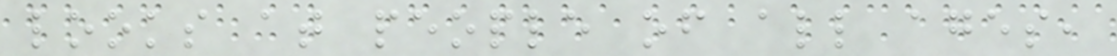looks at people of all ages,
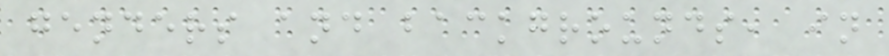genders and backgrounds, in
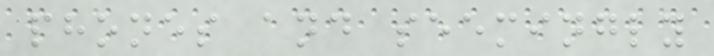phones and seemingly
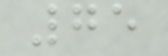75
